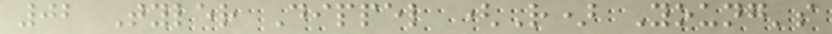02 Tyler Dippel (R) Young's
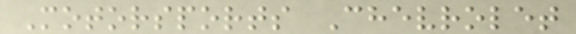Motorsports Chevrolet
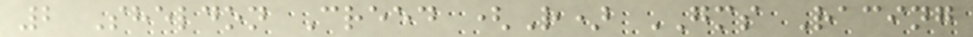2 Sheldon Creed (R) GMS Racing
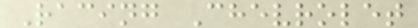Racing Chevrolet
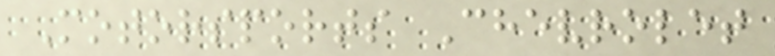Motorsports Chevrolet
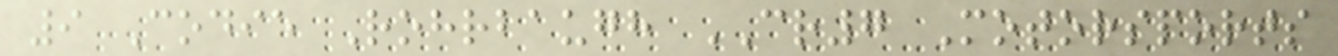9 Codie Rohrbaugh CR7 Motorsports
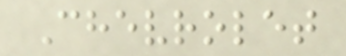Chevrolet
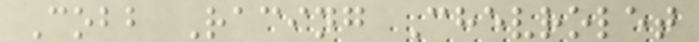Cobb Racing Chevrolet
